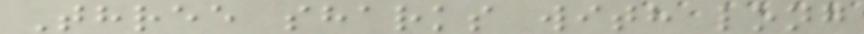Three sharks with long
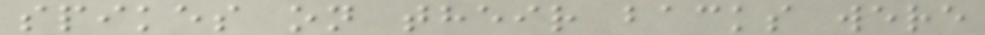spikes on their backs were
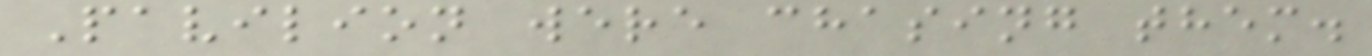Pavilion were chasing them.
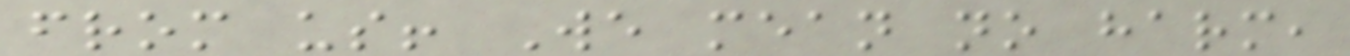from us! We mean no harm,
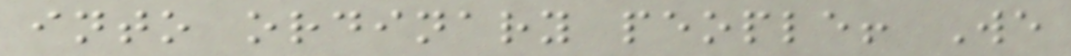into ordinary people! We
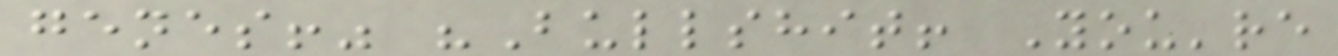genes!" "Bullshit! You're
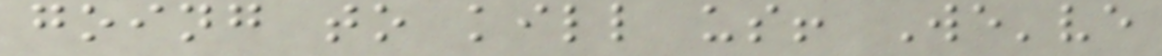going to kill us! We've
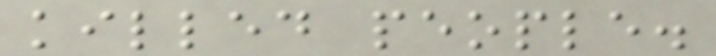killed people.
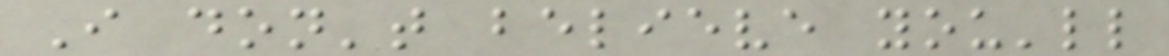I don't believe you'll
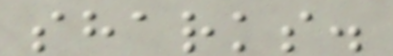sharks.
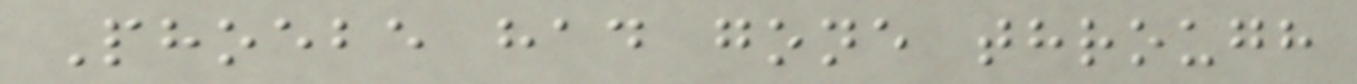Phoebe had gone through
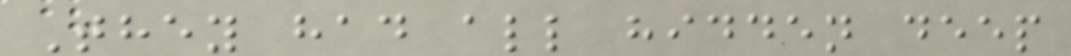They had all hidden deep
